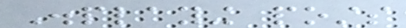Displaying posts
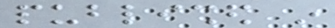published in
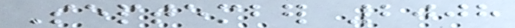September 2008
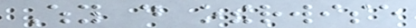Why do otherwise
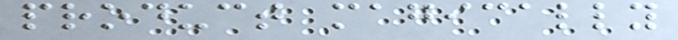product magically
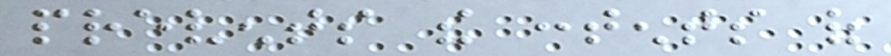prevents the contents of
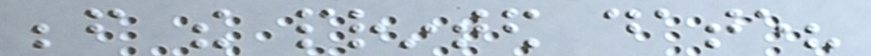before the printed date?
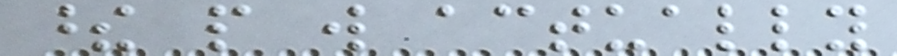these people will actually
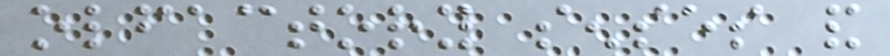olfactory senses and
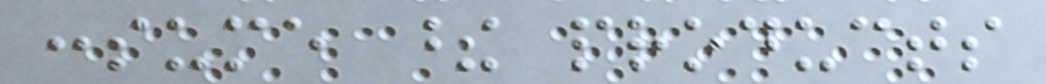consume these products
